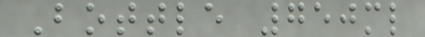Bottle 750ml
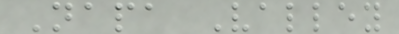Napa Valley
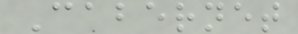Cabernet
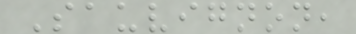Sauvignon,
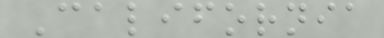California
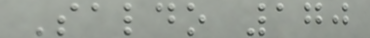Saldo 170
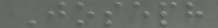Joseph
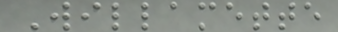Willamette
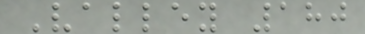Valley 180
